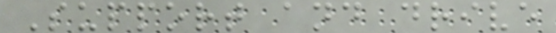Support and drive
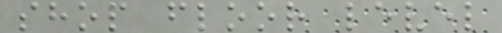shop floor level
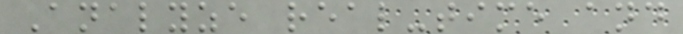Analyze real-time and
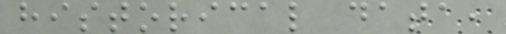historical data,
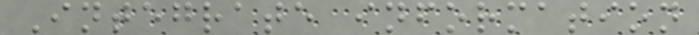Integrate information
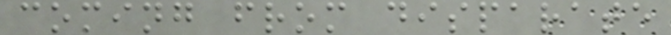coming from disparate
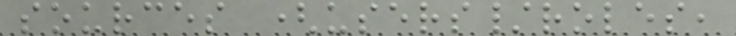sources (users/roles,
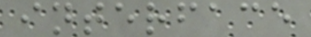interface
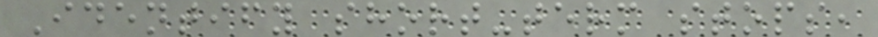Identify short-term stops,
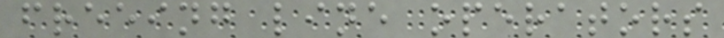freeing line operators
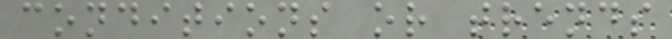conditions or trends
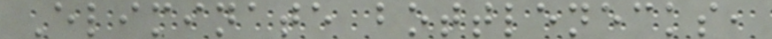Eliminate bottlenecks,
